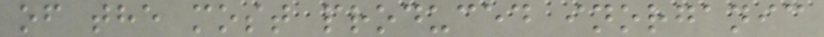of the most produced inorganic
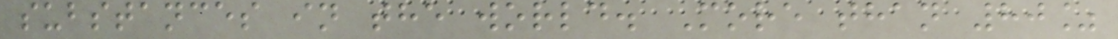substances in the world. More than 80%
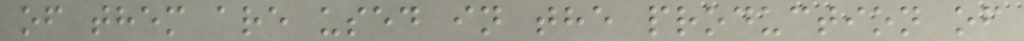of them are used in the production of
